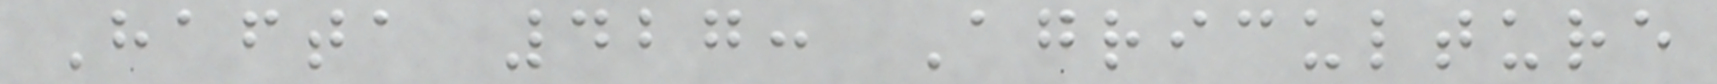Hafta 427: Agriculture
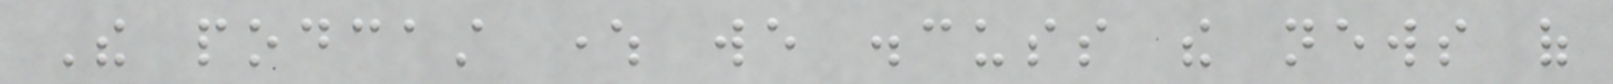The podcast where we discuss the news of
